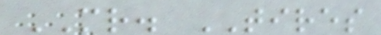MR. TIRES
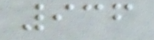936
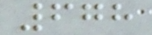678
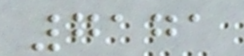7171
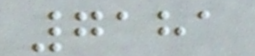7181
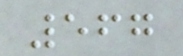567
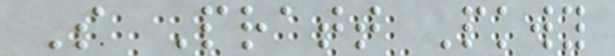S Pratt Pkwy
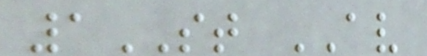1ST AV
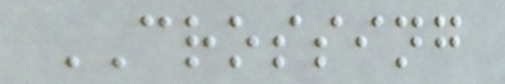CROSSING
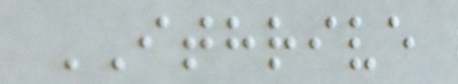ITHRIVE
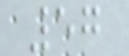57
